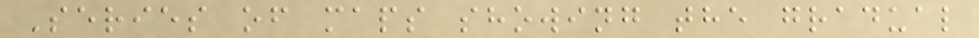Series of maps showing the gradual
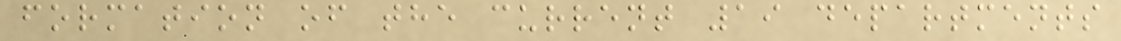formation of the current 19 departments
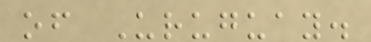of Uruguay.
